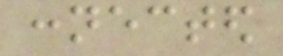connected
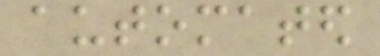automated
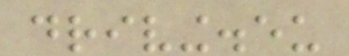driving.eu
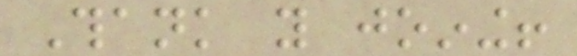Thank you joining!
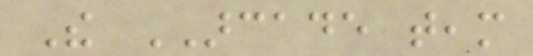The ARCADE team
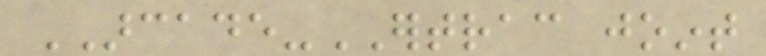ARCADE-ERTRAC joint
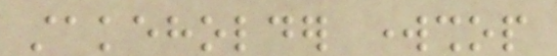stakeholder workshop
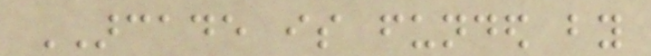ARCADE is funded by
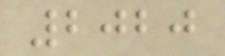2020
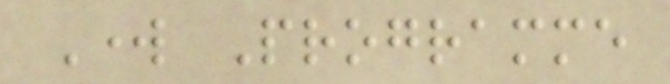Work Programme
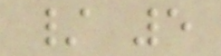/ 5
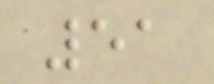51
